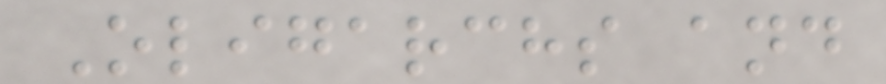Oligarchs and
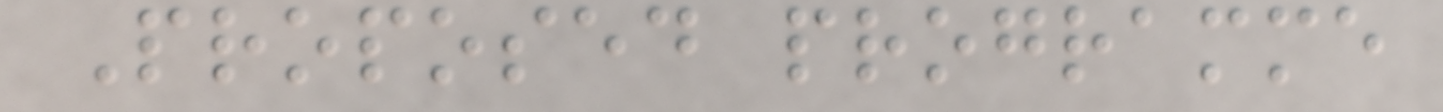Proposed programme
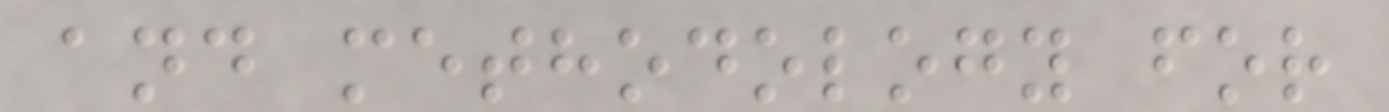and methodology for
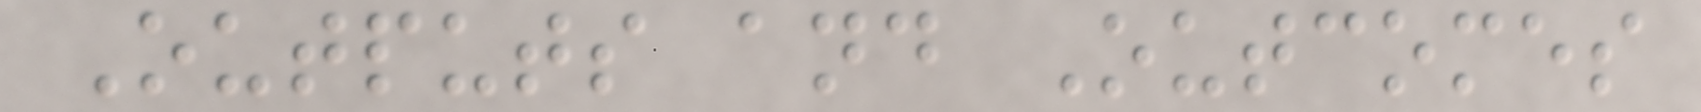Outputs and Outcomes
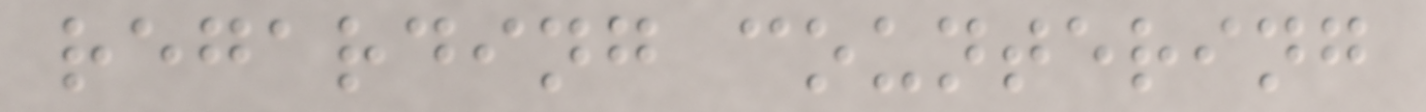regarding countering
